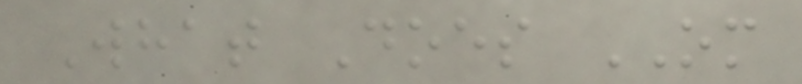What Does OM
